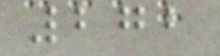272
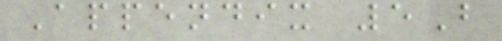Appendix 5B
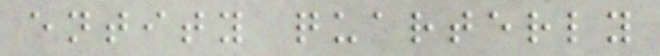entity quarterly
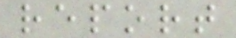report
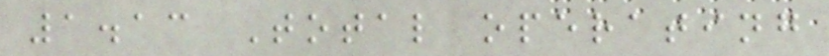1.13 Total operating
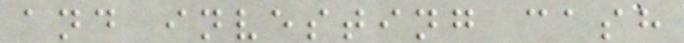and investing cash
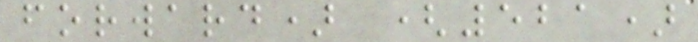forward) (521)
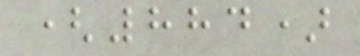(884)
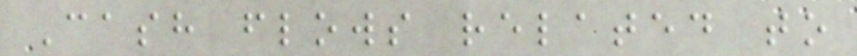Cash flows related to
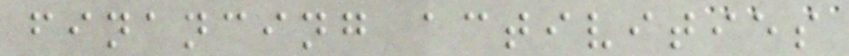financing activities
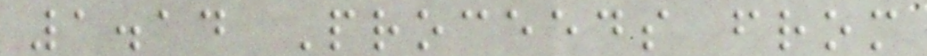1.14 Proceeds from
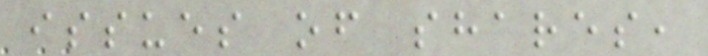issues of shares,
